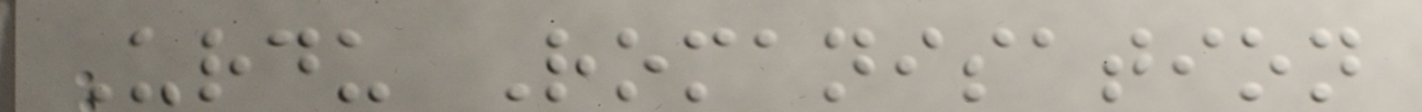Urdu Romanisation
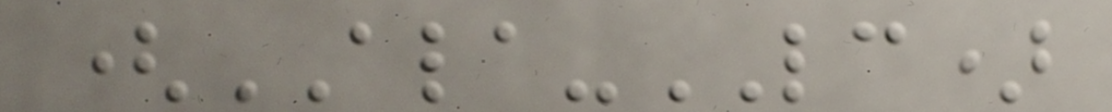(ALA-LC)
